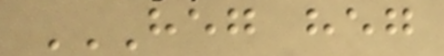HEG HEG
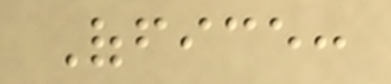Office:
